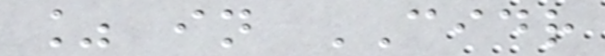% in CIDR
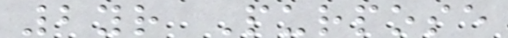2yr Purpose
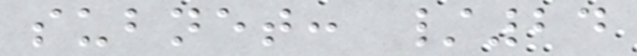subnet: /24
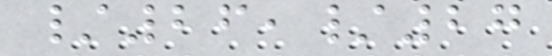/26,/27
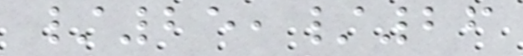/25,/26
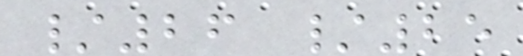/26 /25
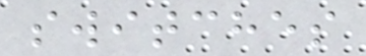switches
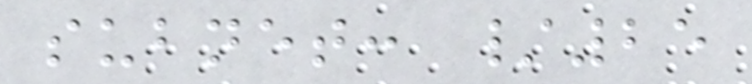subnet: /25
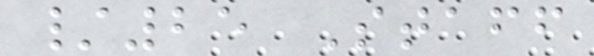/25 Staff
